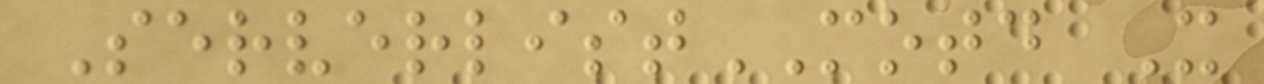ServerlistMOTD X
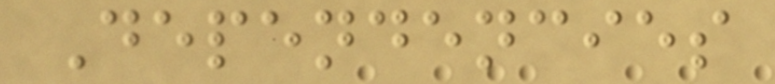Dependencies
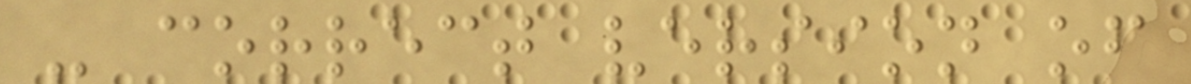- correct version of
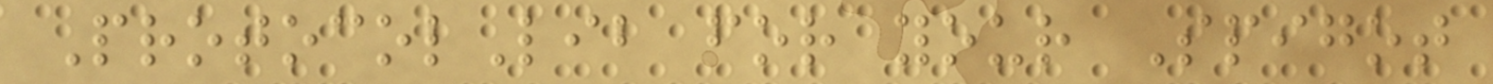ProtocolLib for your Spigot
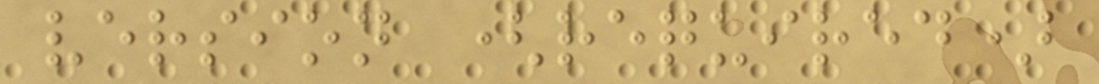version (required)
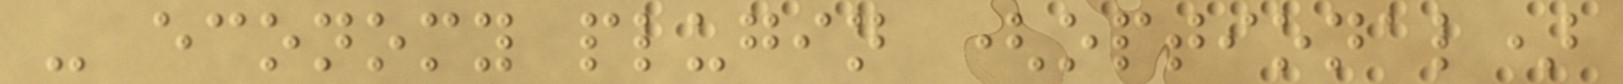- economy plugin (optional)
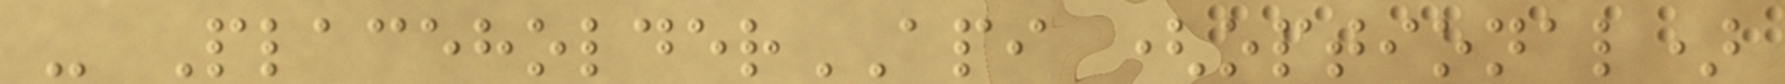- PlaceholderAPI (optional)
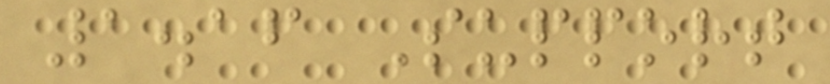1.16 Support
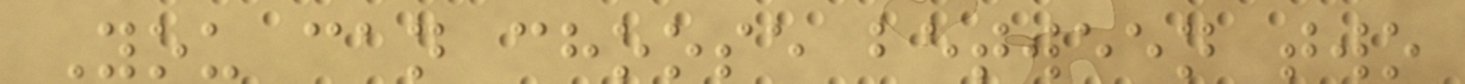You can choose between two
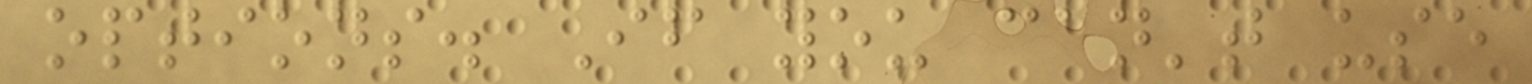options. If you can't use
